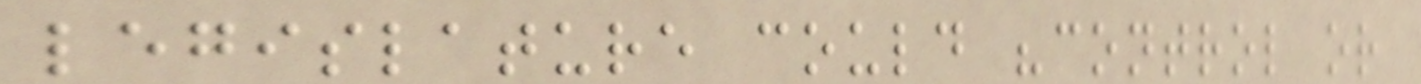legislature could "control or
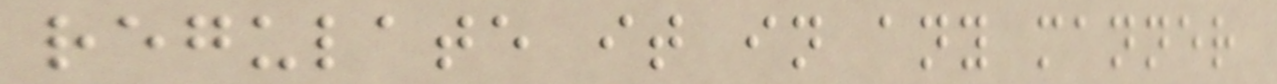regulate it in any manner
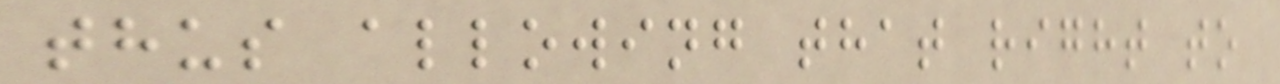thus allowing that right to
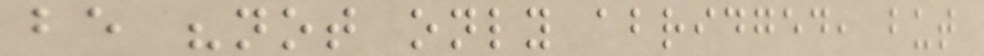be "not only abridged, but
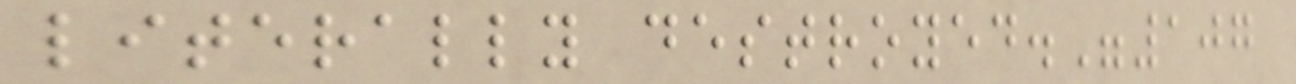literally destroyed."107
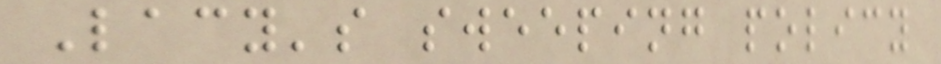Lacy's sweeping policy
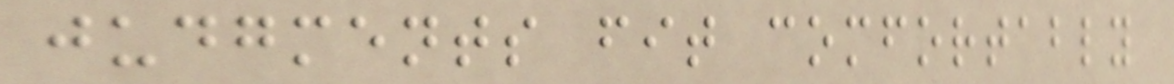judgments fit comfortably
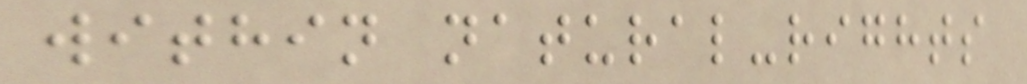within natural-rights
